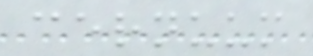cernuum
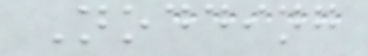Nodding
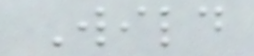Wild
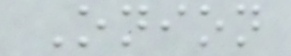Onion
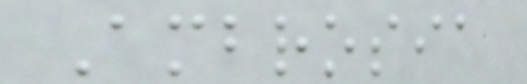Ambrosia
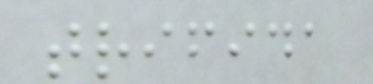trifida
